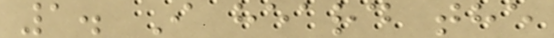1. I heard the
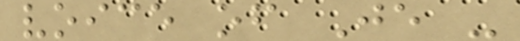voice of Je -
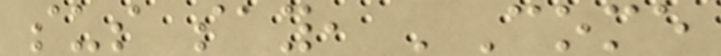sus say, 'Come
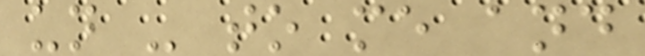un - to me and
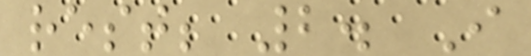rest; 2. I
